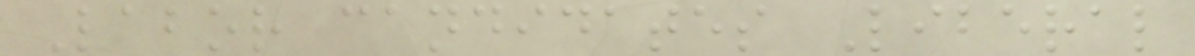Labor candidates Liberal
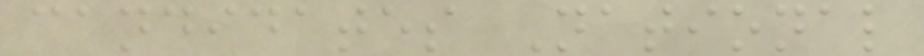candidates National
